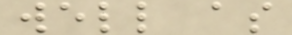well as
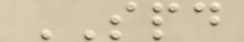SPD
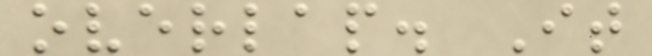overlap. It
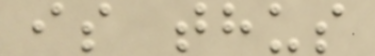is thus
